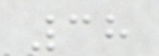38
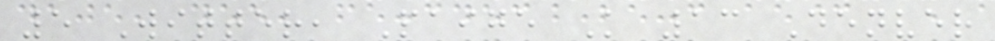5 Witter, Paige K 13 Denver
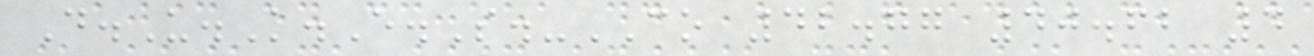D.U.K.E.S.-CO 42.77 40.62 4
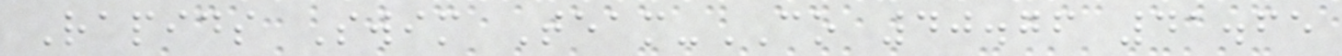Rapids Swim Team-CO 40.76 41.65
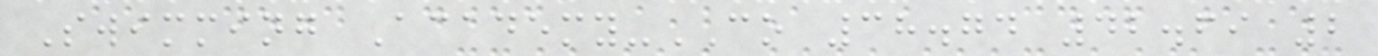Swimming Academy-CO 38.74 42.69 2
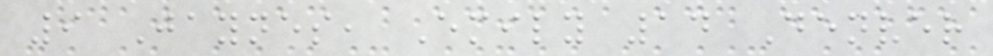9 Jaynes, Emily 14 Denver
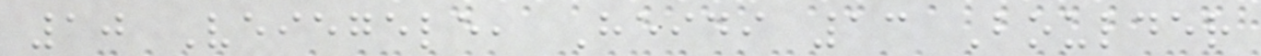10 Veiegele, Heidi 13 Boulder
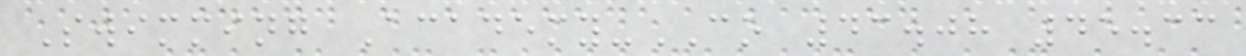Swimming Academy-CO 43.08 45.33
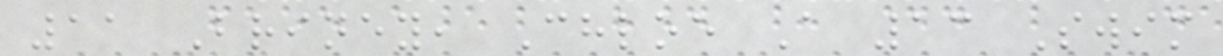11 Briney, Chloe A 13 Swim
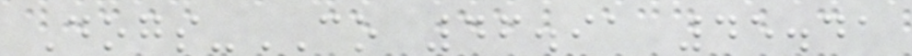Dogs-CO 46.91 45.41
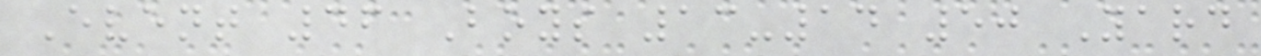Event 46 Boys 13-14 50 Yard
